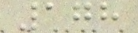178
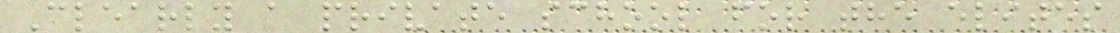Clearly a private school for the elites
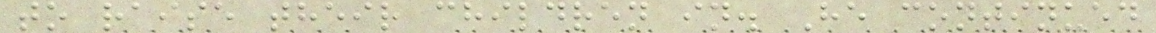to raise their children in. He continued
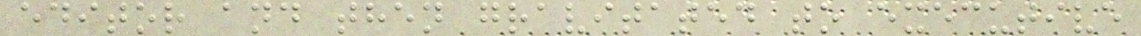editor and then gravitated to executive
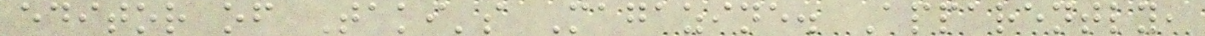editor of Taki's Magazine. Apparently,
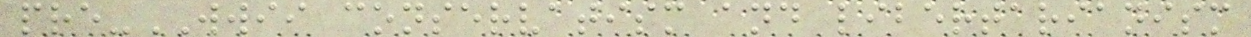pre-WWII conservatism and libertarianism
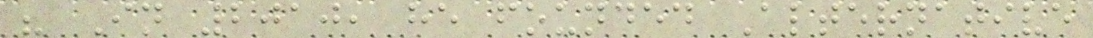" In 2010, he founded Alternative
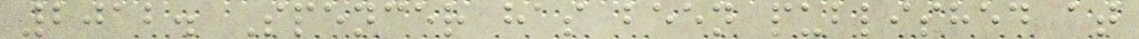2012. Spencer has been published at
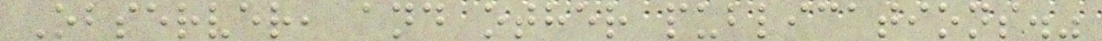Observer, and other publications."
